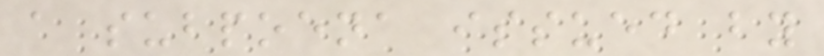a subpoena issued by
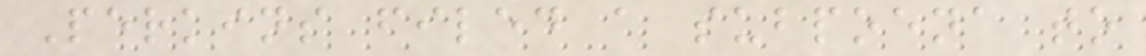Perkins filed a subpoena to
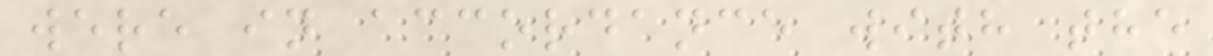were in accordance with the
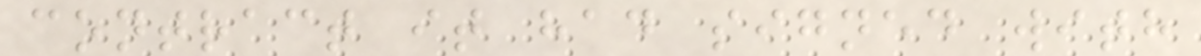contract it had signed with
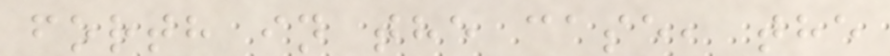forth in the case, the
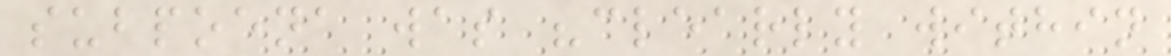subpoena was "clearly within
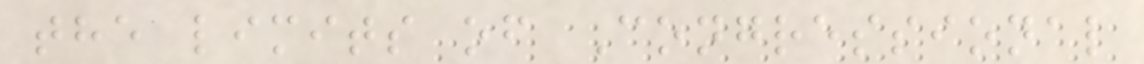the limits of Congressional
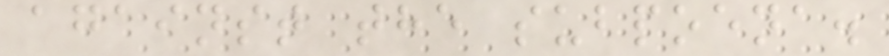against the subpoena.
